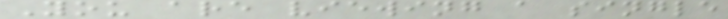You are viewing a single
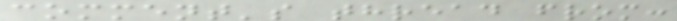comment's thread from:
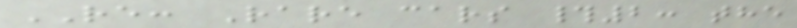RE: Rare cars #2: the
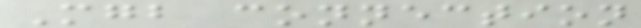Mgb connection
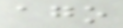ago
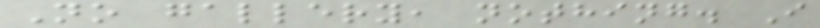No gallery, nothing. I
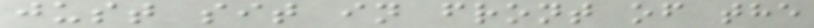just sit in front of the
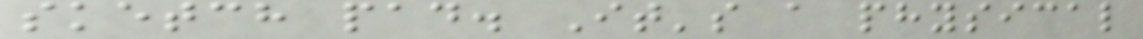sketch pad. It's a physical
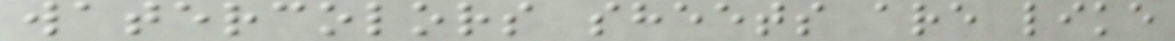watercolors sheets are like
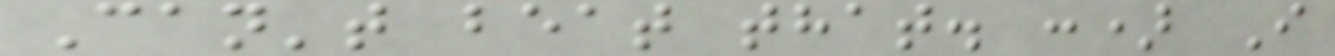Can't beat that. :) I
